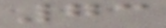73
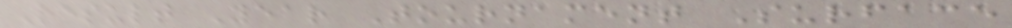Result Year Tournament Surface
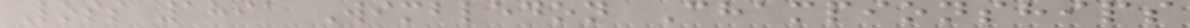Loss 1891 Wimbledon Championships
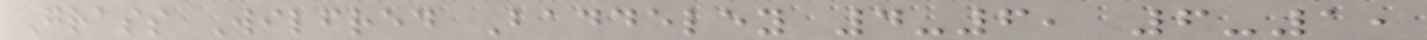Grass Wilfred Baddeley 4-6, 6-1,
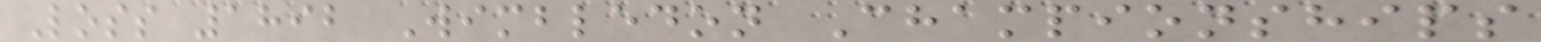Loss 1892 Wimbledon Championships
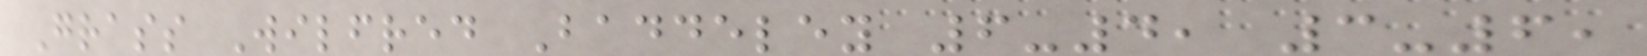Grass Wilfred Baddeley 6-4, 3-6,
